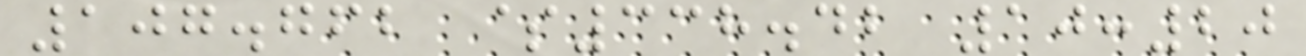107.762 $338.42 10:20
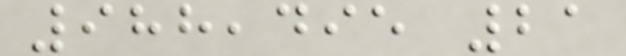988,495 21
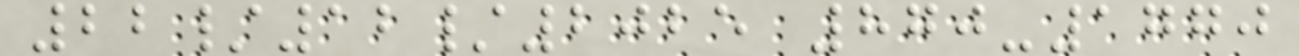22/12/2025 870-1770
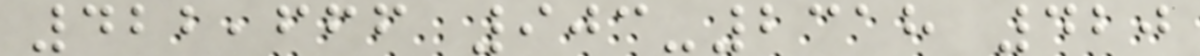422,666 903-2318 420
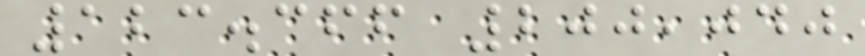123.366 200,040
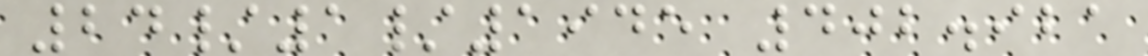24/1/1945 402.921
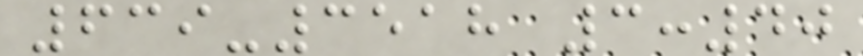639-3518 3:40
